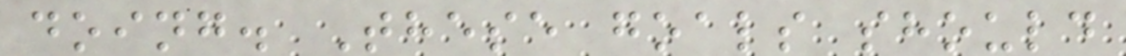doing. These goals should
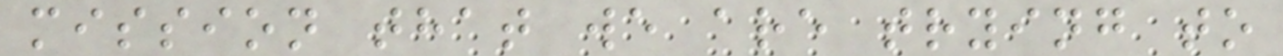mission that we are trying to
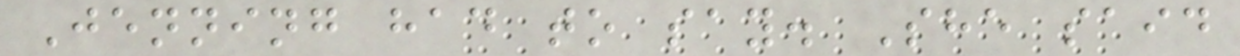Jenning had to say. She said
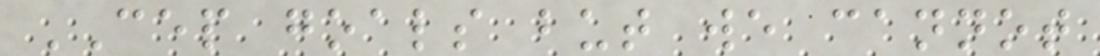CEP goals but we cannot
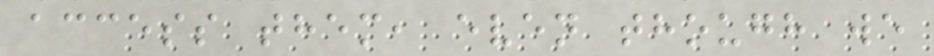access them, even though we
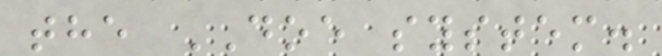the DOE system.
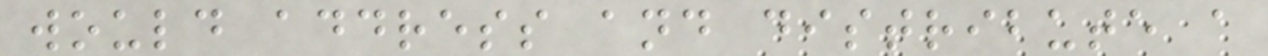would address and distribute a
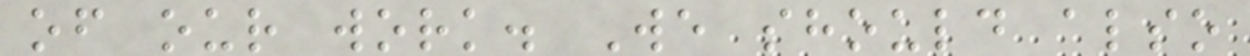of our work. We should also
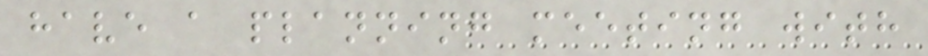have a planning meeting with
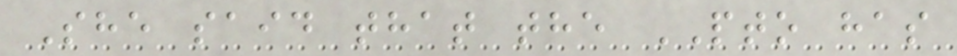She said that the PTO has
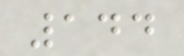144
